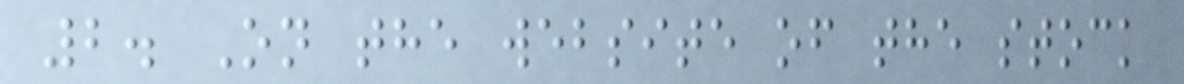2. On the website of the stock
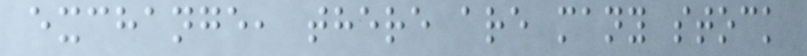exchange, there are many stock
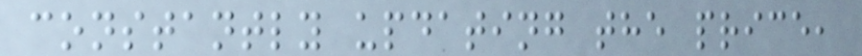constantly updating the price,
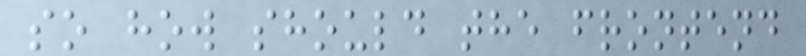so how should the frontend
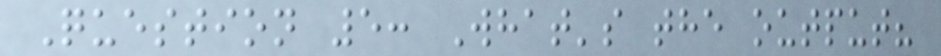Question 5: What's the output?
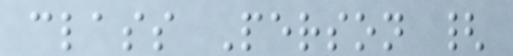class Person {
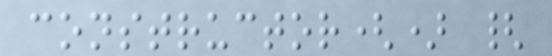constructor() {
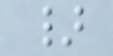}
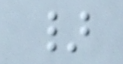}
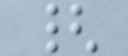{
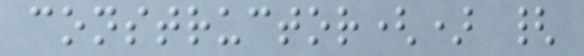constructor() {
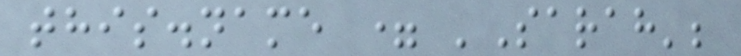this.name = 'Sarah';
